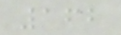162
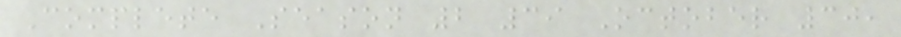Complete Season 2 39 October 30,
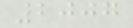2007
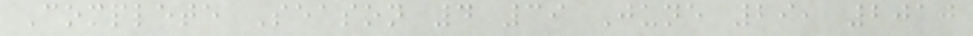Complete Season 4 39 June 29, 2010
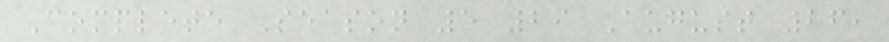Complete Season 5 29 August 26,
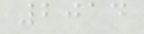2014
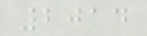2014
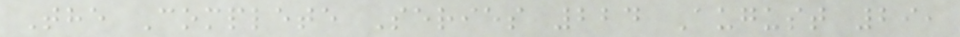The Complete Series 224 August 29,
